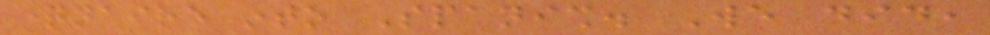questionnaire into Spanish. We did,
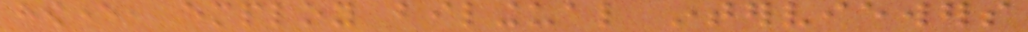however, employ bilingual interviewers
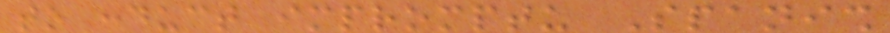to conduct impromptu Spanish
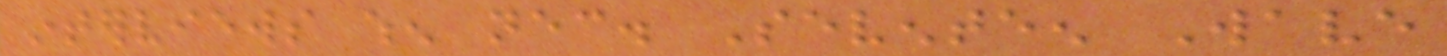interviews when necessary. Seventeen Wave
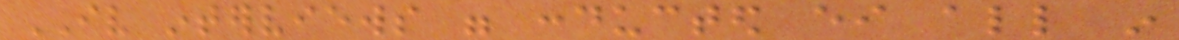IV interviews were conducted either all in
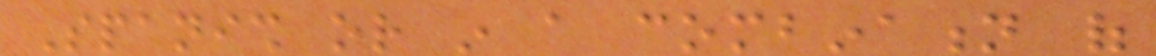Spanish or in a combination of
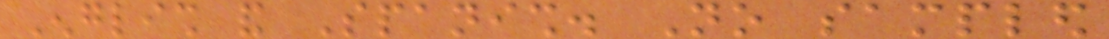English and Spanish. No sampled
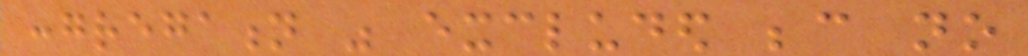congregation was excluded because no
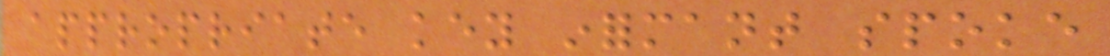appropriate key informant spoke
